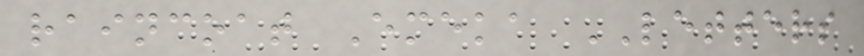raincoat Emeka LETTERS
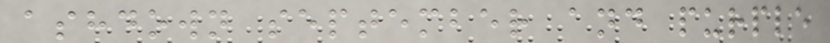ashdown september and purple
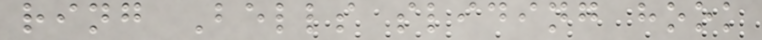ring Bells sliding hook
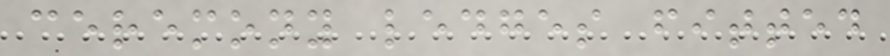ceremony ledges fitted
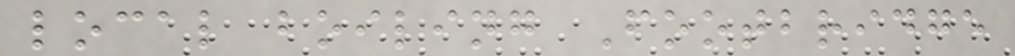local boiling Footbridge
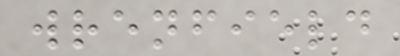wrenfield
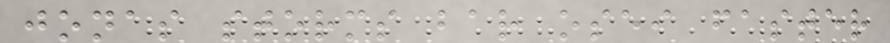jonas storms bar osei faster
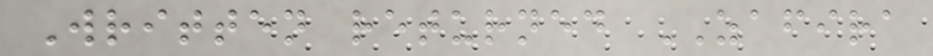Written returned ZAFIRA
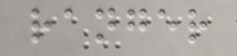ranger
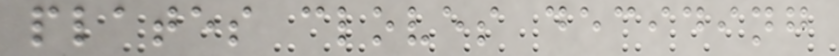plates cloves deciding
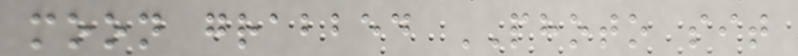moon grabbed PHOTO sit
